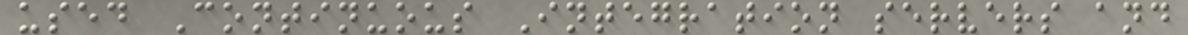used Continuous Integration servers and
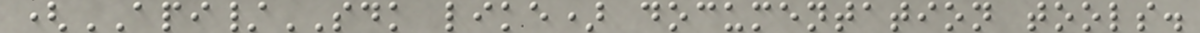(API/SDK like) documentation tools.
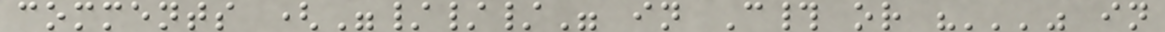comments ("///" in C# or "'''" in
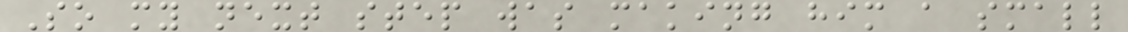So my next step was making him a small
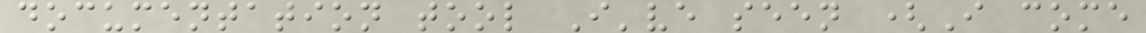documentation tool I've seen (I come
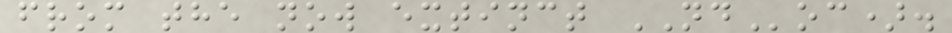from the now extinct NDoc).
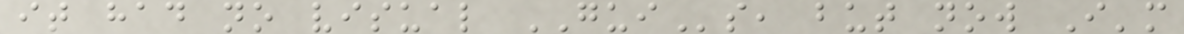it had no visual GUIs, but now I'm
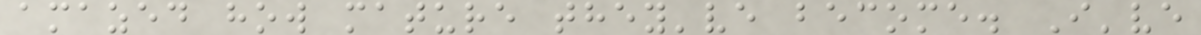amazed how mature they've become. I've
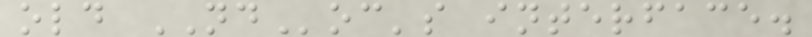old NDoc's interface.
